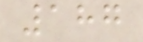187
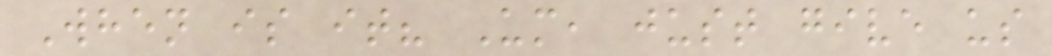When is it? Um, just give us
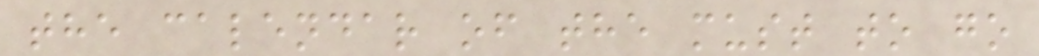the calendar of the must to go
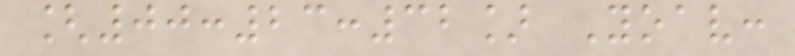[00:23:32] Yoav:
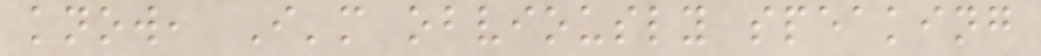know, I'm obviously speaking
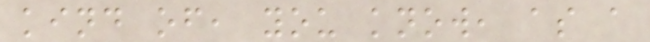kind of, you know, as a
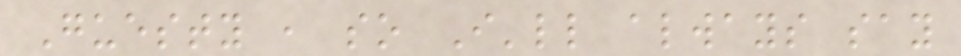Guesty , so I'll always say
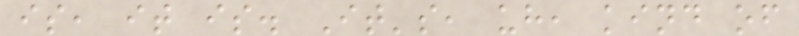is, it is. It's, uh, kind of
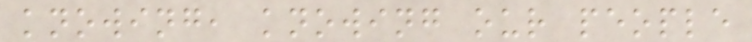knowing, knowing our people
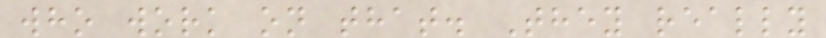who work on that. They really
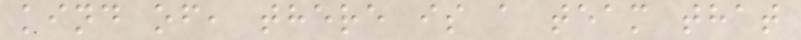kind of, there is a team that
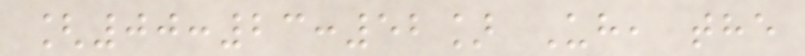[00:23:52] Uh, the
